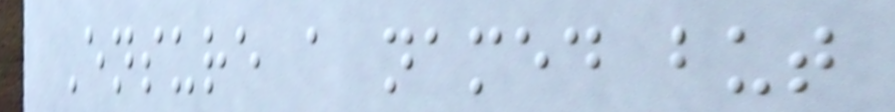Ensure a named but
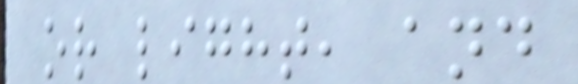or light, and
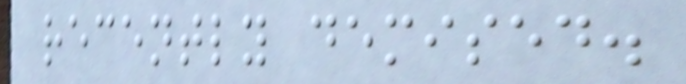recently demised.
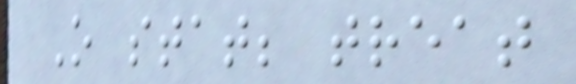O stat; treat
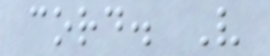cord. V
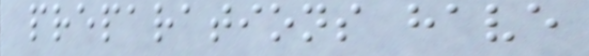preparations have
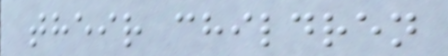their children
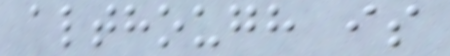although is
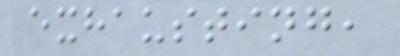exhausting,
